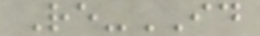Re-ID
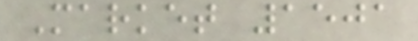Market 1501
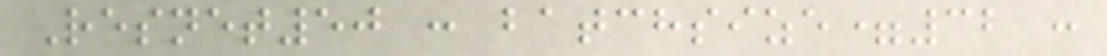Resnet50 : batchsize=32 :
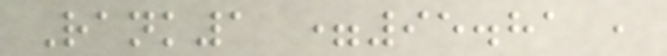Rank1 =95.81 ,
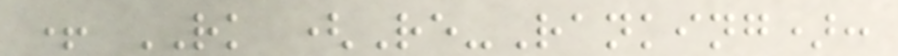+ RK (Re-Ranking):
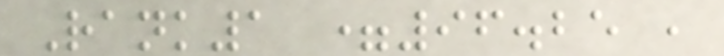Rank1 =96.25 ,
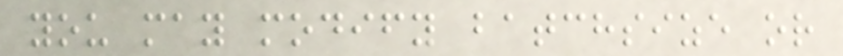you may modify batchsize or
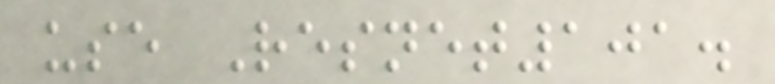use Resnet101.
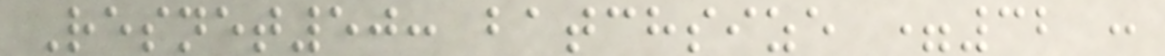Resnet50: batchsize =32 :
